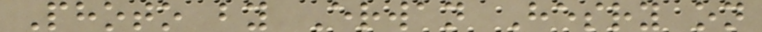Photo by Erwan Hesry on
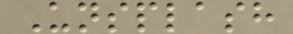Unsplash
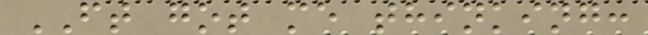FT got me thinking:
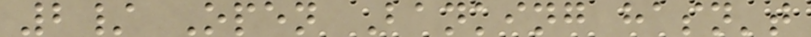2/ Open Banking hasn't
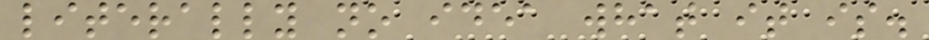literally no idea what it is.
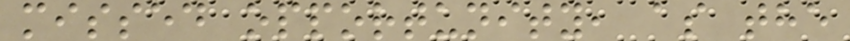missed opportunity, as the
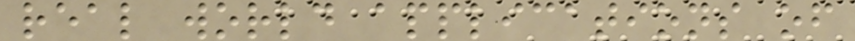real world applications of
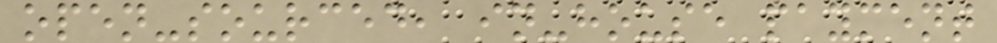open-sourced, in-house payment
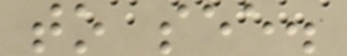to see.
